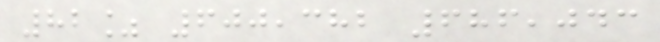82% 600,382 686,043
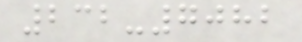232-7082
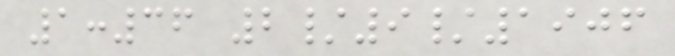1:36 2/9/1906
